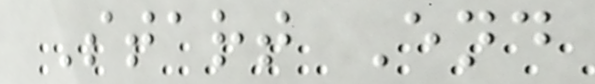Start End
